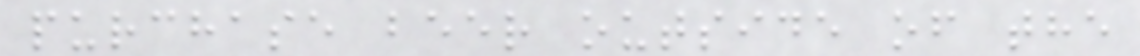purchase beer outside of the
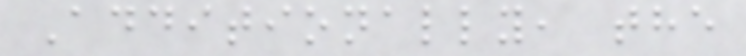Additionally, the
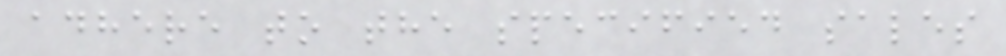adhere to the specified sales
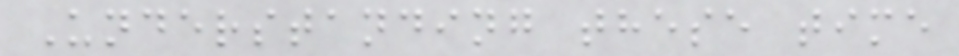Understanding these time
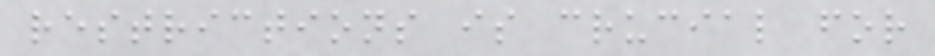restrictions is crucial for
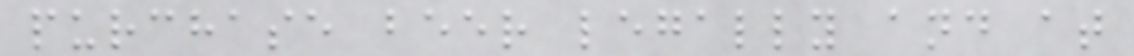purchase beer legally and at
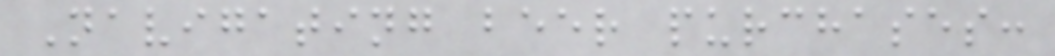Navigating beer purchases:
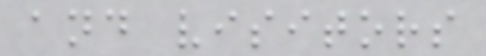and visitors
